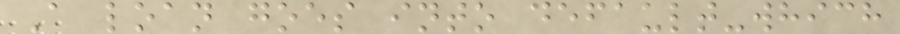A loan goes into default-which
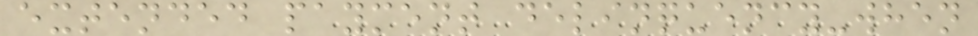extended payment delinquency-when
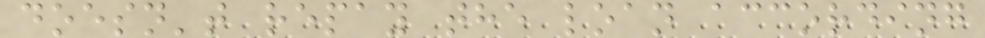doesn't repay the loan according
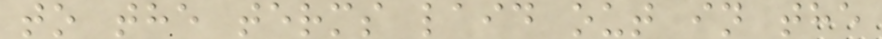to the terms laid out in the
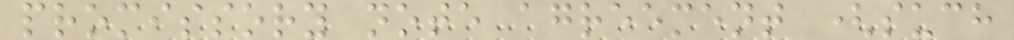promissory note agreement (such
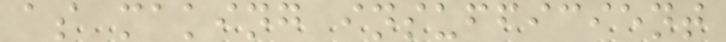as making insufficient
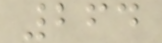264
